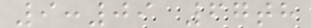9:09 67th
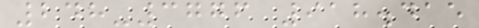248-3776 918.415
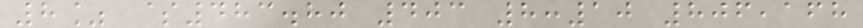8% $483.80 403 8:10 806,168
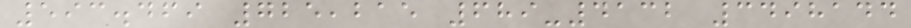593.469 725,215 689-4132 3498144
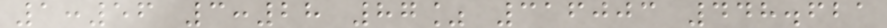1:56 3:28 87% 316003 448.621
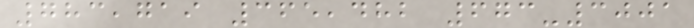783,719 365,482 673-3001
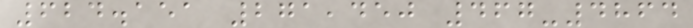624.151 271,450 467-4864
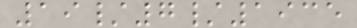19/7/1935
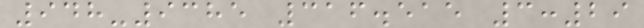948-9385 316.515 3:29
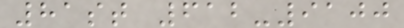81st 612-9100
